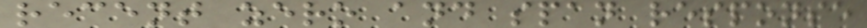recent zero and span response
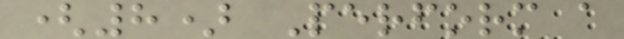(8) Perform a
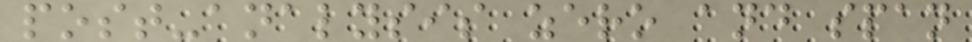post-analysis zero and span
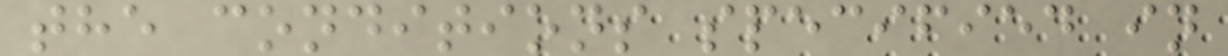the conditions specified in
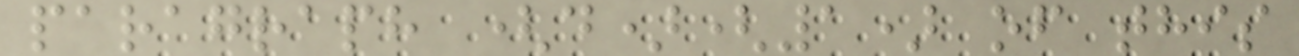paragraph (d)(1) of this
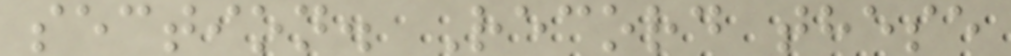section. Record these
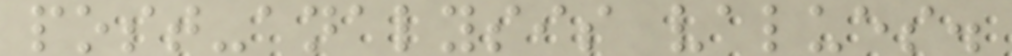post-analysis values.
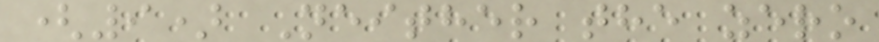(9) Neither the zero
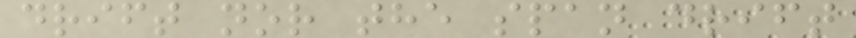drift nor the span drift
